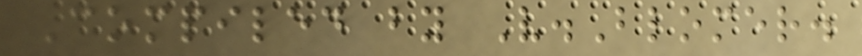Compiled by V.Blomer.
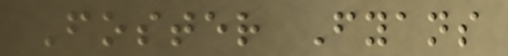Foster Fyans
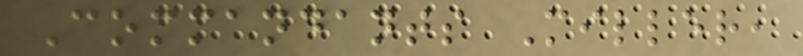Commandants Miller,
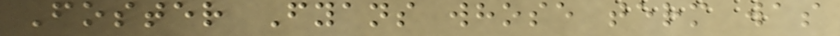Foster Fyans whose term was
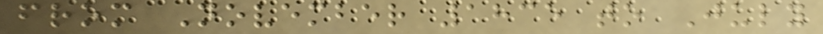from November 1835 to July
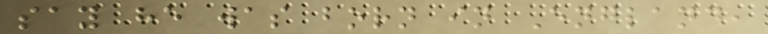say he was born in England,
